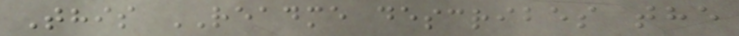This README describes the
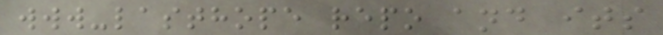www-lasthope repo and its
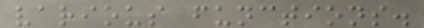various functions.
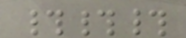###
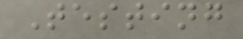Testing
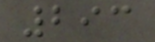293
